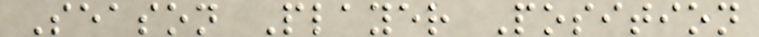Season Player Position
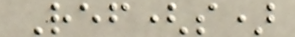Ref(s)
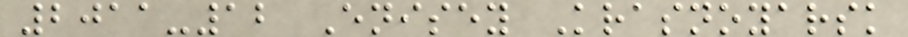2011-12 Enisey Krasnoyarsk
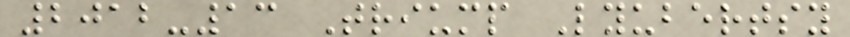2012-13 Triump Lyubertsy
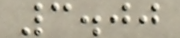3.00
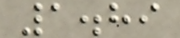1.89
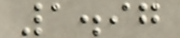1.97
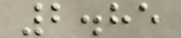2.85
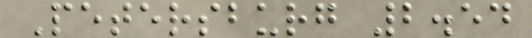Petersburg 2.54
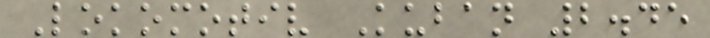Lokomotiv Kuban 2.45
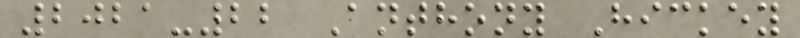2021-22 Anthony Hickey
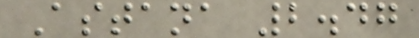Astana 2.47
